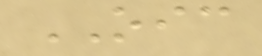OIC
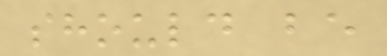should be
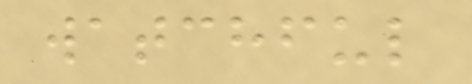watchful
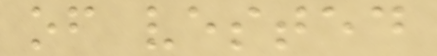of vested
